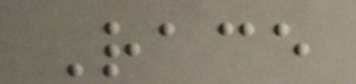Race
